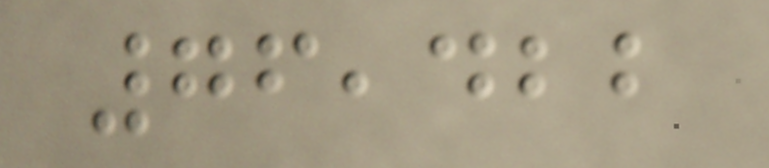76,422
